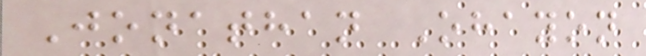Jonathan Ohayon
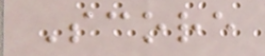Score
